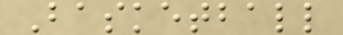Basketball
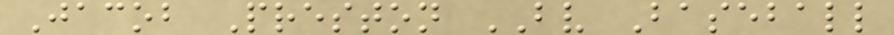Jacob Preston BV Baseball
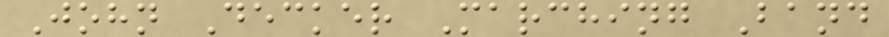John Decker Marching Band
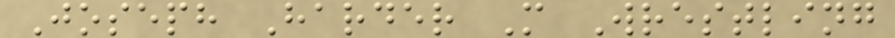Joseph Harder M Wrestling
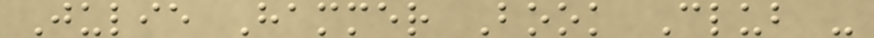Julie Hammer Book Club -
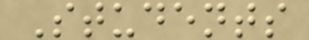Students
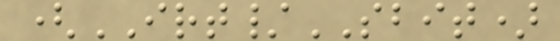(IRT/SBIT)
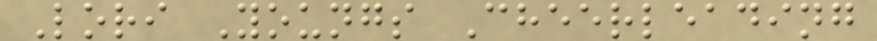Lori Youngs Cheerleading
